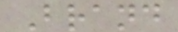Brand
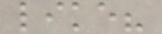like?
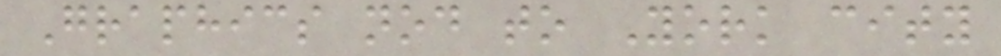Graphics nod to York city
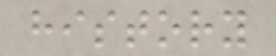history
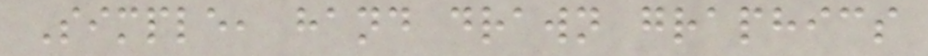Simple, hand drawn graphics
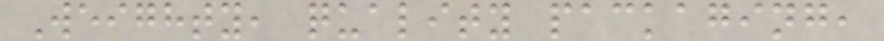Weighty, quality packaging,
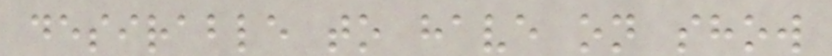desirable to have on show
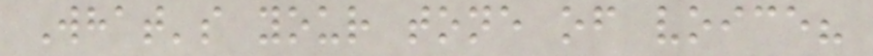What's your tone of voice?
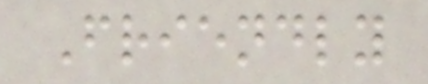Friendly
